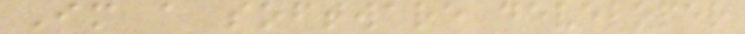Im a software developer
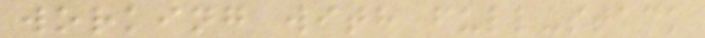working with full-stack
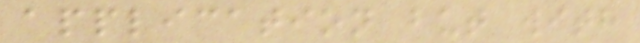application but with
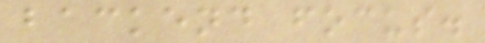backend focus.
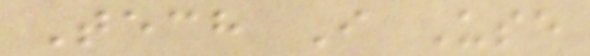Tech I Use
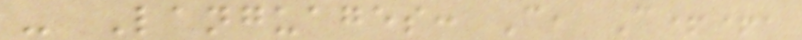- Languages: C, C++,
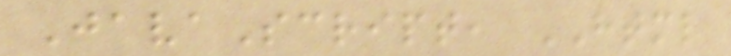JavaScript, HTML
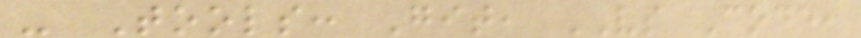- Tools: Git, VS Code,
